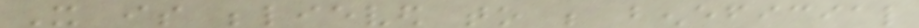It is believed to be beneficial
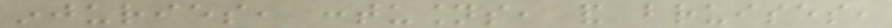injuries, contusions, and bruises,
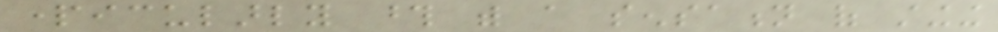particularly those with a sensation of stinging
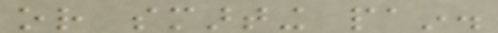or smarting pain.
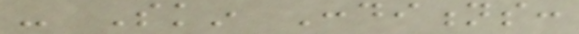- Skin Conditions:
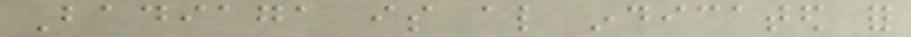Badiaga is also indicated for
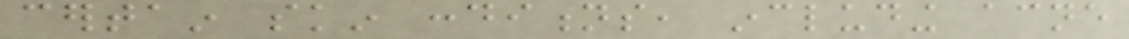certain skin conditions, including acne
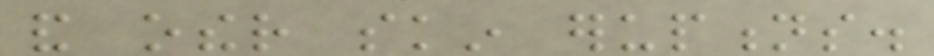and other skin eruptions.
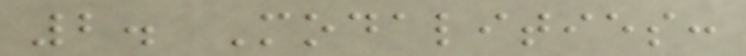2. Modalities:
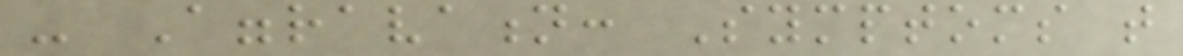- Aggravation: Symptoms that
